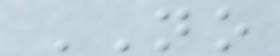NO
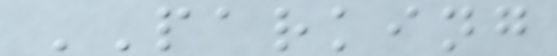PARKING
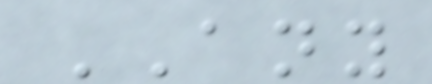ANY
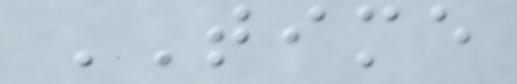TIME
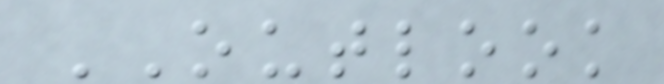OUTLOOK
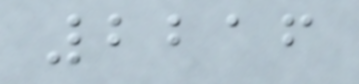2216
